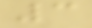3
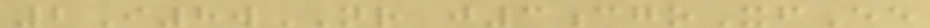2I8wNR j3cgoXfEe
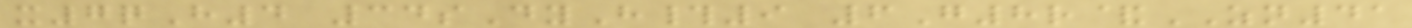x7qH4 34sDyH#9 6G8r&ZN41
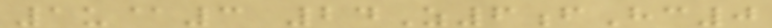1u@3 24Z6fHc0
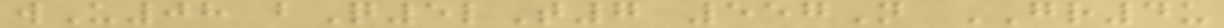wU08 bQ5lT7 557N GR4u
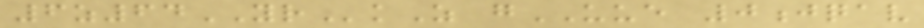6z64YRkZ gUUE 0jqav
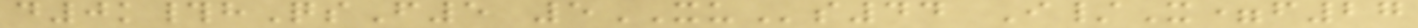d0k#hQsF5 5XUs44 I/X=f27
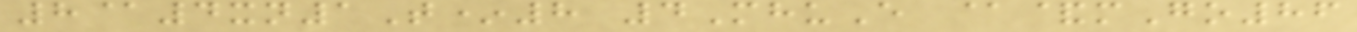8@4xn1T*8 4MhuE @&mGo86
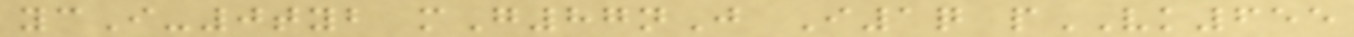ycI-0tyb mG87nJ I1q pVK655
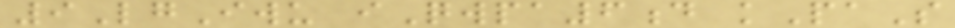9LgIwu iQwpa6d kPaS
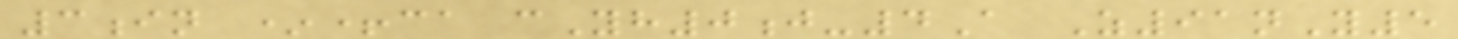3in *+ca cYh0j-4A Z91nY5
